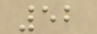52
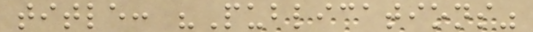title: "Publications"
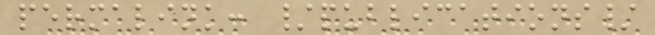permalink: /publications/
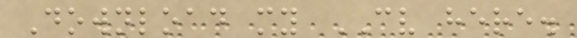Download my CV here.
